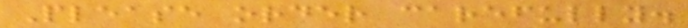Please order carefully.
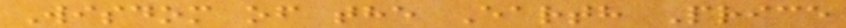Wisdom of the Earth Price
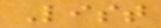List
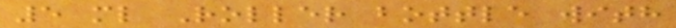5 ml Roller bottle with
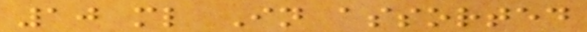10 ml In assorted
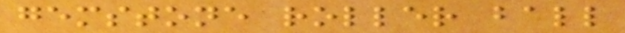gemstone roller ball
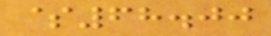$68.00
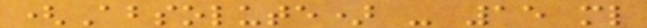(Absolute) - 15 ml
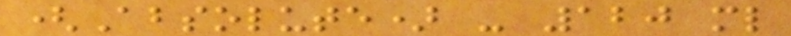(Absolute) - 120 ml
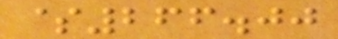$266.00
